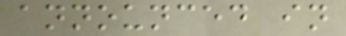announced in
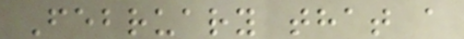February that a
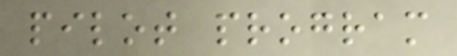pilot program
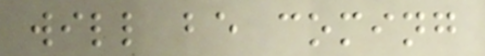will be coming
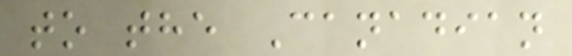to the Canadian
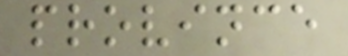province
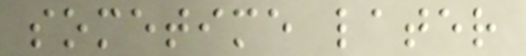sometime later
